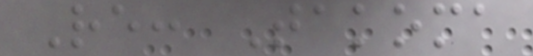Re: Takoma
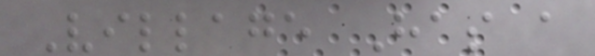Village Has a
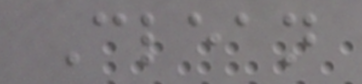Clean
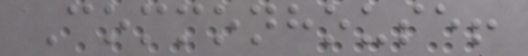Commonhouse!
